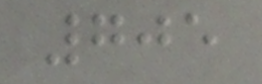705
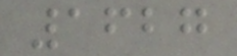1627
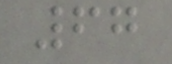67
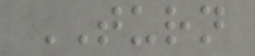TURN
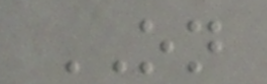ON
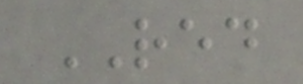RED
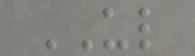UL
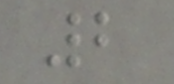2
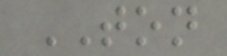TON
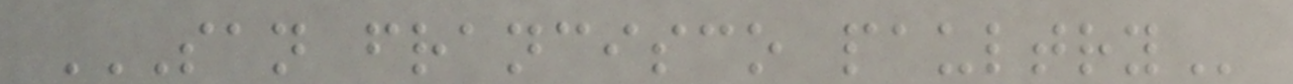SAN FRANCISCO PAULTRY
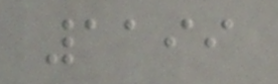1199
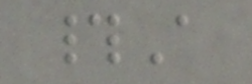#A
